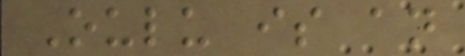Oulu is an
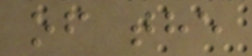of the
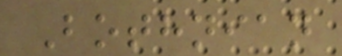Bothnian
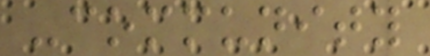-community
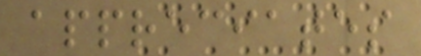appreciates
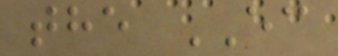the EC
